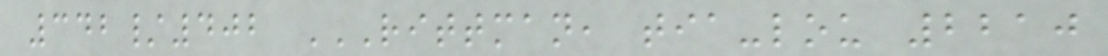342/402 RITTMAN, TIA-LOU 2210
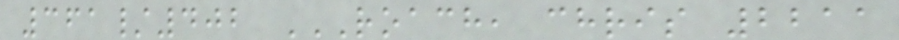361/402 ROACH, CHRIS 2211
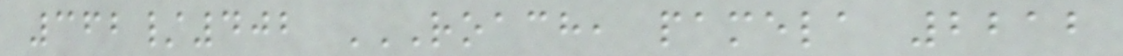362/402 ROACH, PAMELA 2212
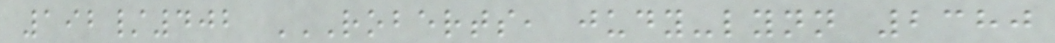192/402 ROBERTS, JUDY-LYNN 2380
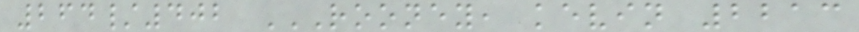264/402 ROONEY, KEVIN 2213
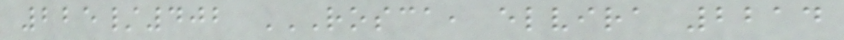225/402 ROSCA, ELVIRA 2214
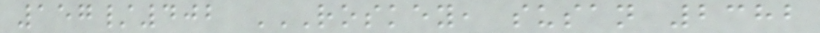157/402 ROSKEY, SUSAN 2382
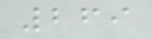269
